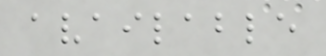available
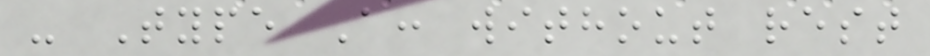- Type A: without rest
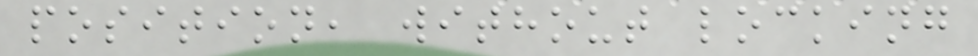position, without locking
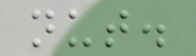nut.
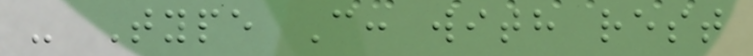- Type C: with rest
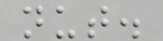nut.
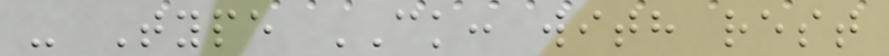- Type CK: with rest
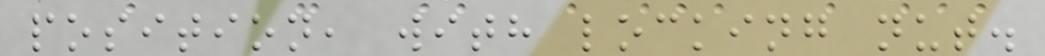position, with locking nut.
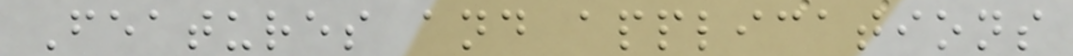Features and applications
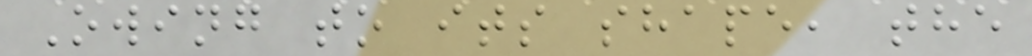Owing to its shape, the
